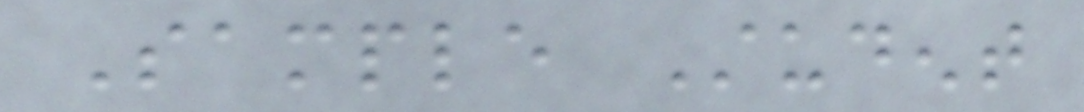Sample Student
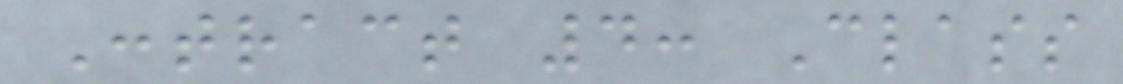Contract 4: Class
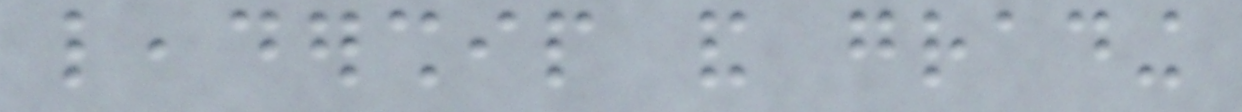leadership and grading
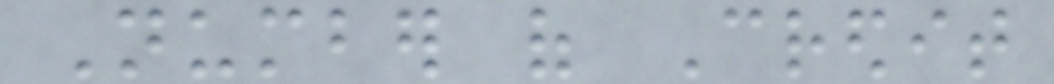Number of Credit
